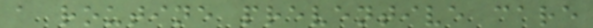a routine preventive care
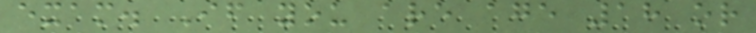exam. If you are age 18 or
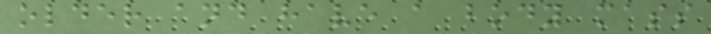older and have a body mass
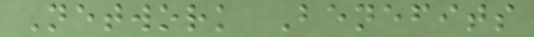Network Benefits
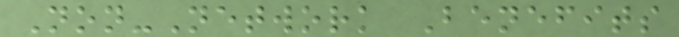Non-Network Benefits
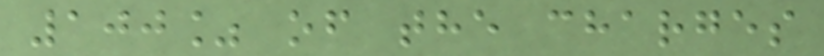100% of the charges
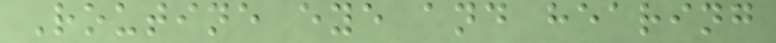Routine eye and hearing
